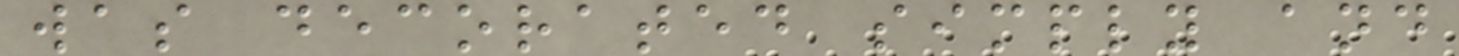was decorated simply and
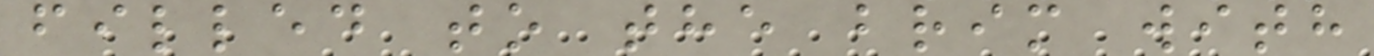filled to the brim with
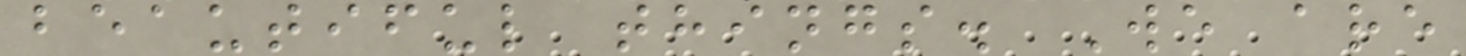beautiful things. We are
